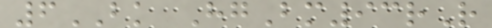6BK HgBm93rR
